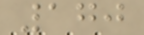170
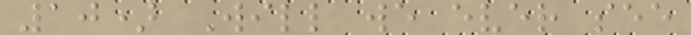10) Will we ever see
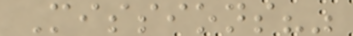Missions?"
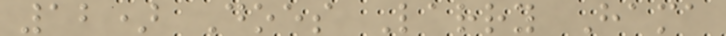12) Does Larry Hama
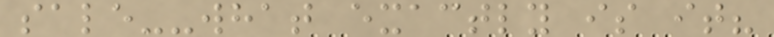sale--what exactly is it?
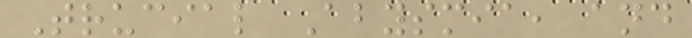Trucial Abysmia, and
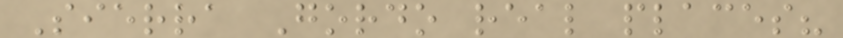Sierra Gordo real places?
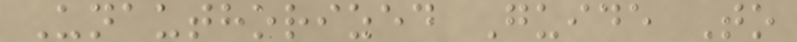Unauthorized Guide To
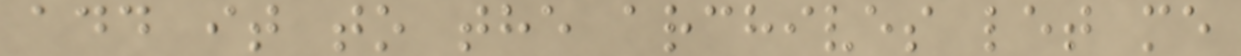add it to the archives let me
